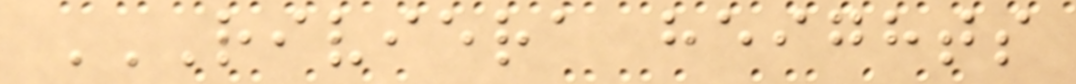RIVIERA HEIGHTS
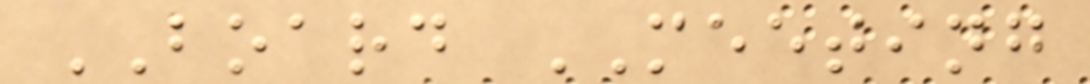BOARD MEETING
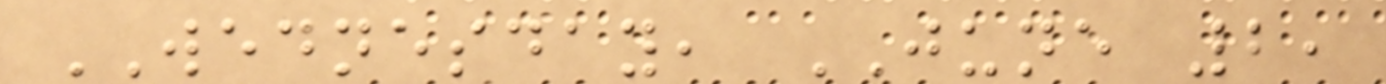WEDNESDAY, JUNE 2,
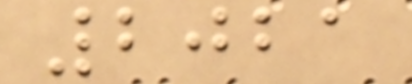2021
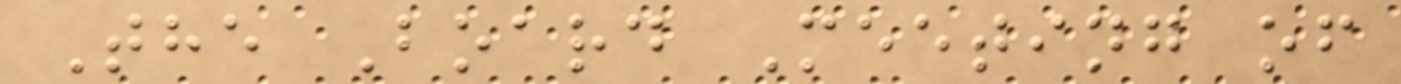The Board Meeting of
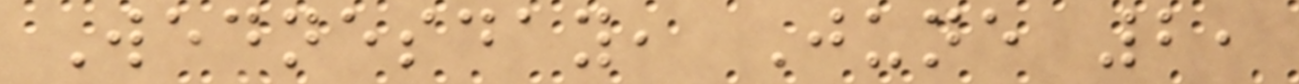Wednesday, June 2,
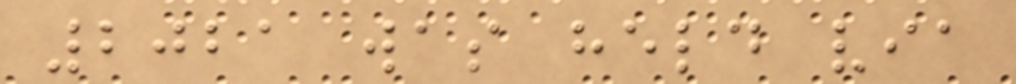2021 was held via
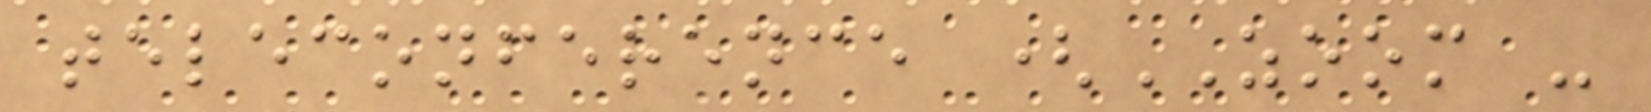teleconference (ZOOM -
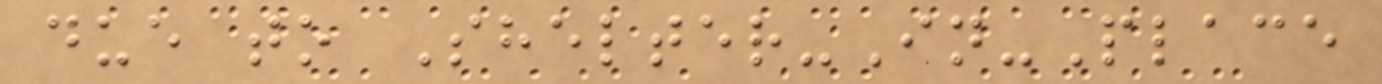due to Shelter-In-Place
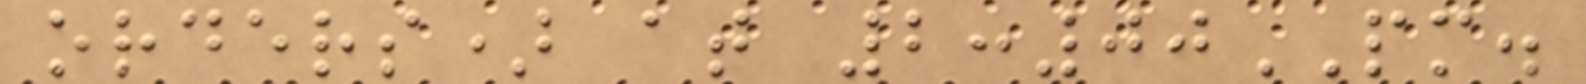orders) at 2:00PM.
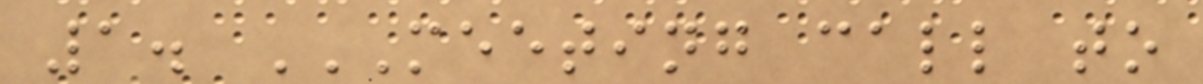1. MEETING CALL TO
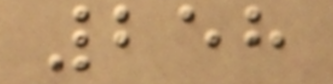258
